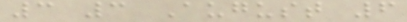3 3 August 6
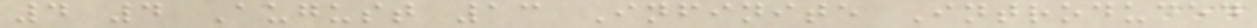4 4 August 13 Infinite Introduced
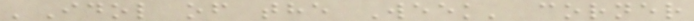'Idol of the Week' corner
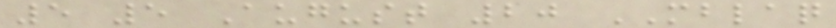5 5 August 20 MBLAQ
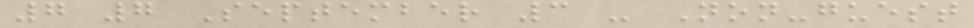7 7 September 3 - Non-guest
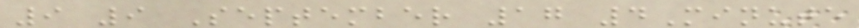9 9 September 17 4Minute
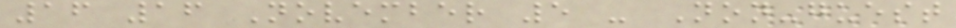16 16 November 5 - Non-guest
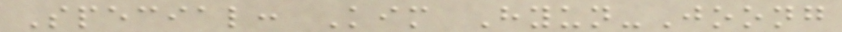Special: Kim Hyun-Joong
